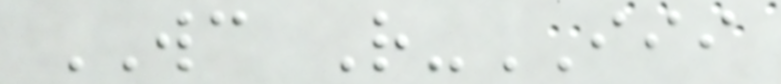WC R-III
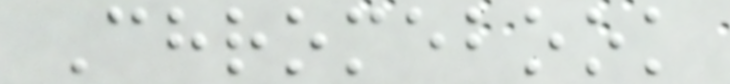Chromebook
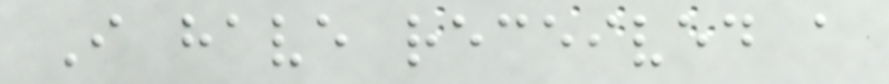I have received a
